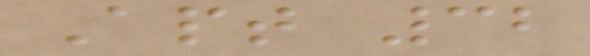Apt 32
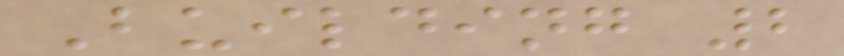Building 2
